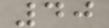40
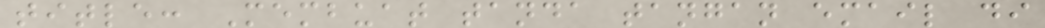title: Membuat tanda tangan email di
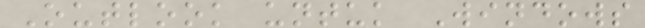Outlook untuk Windows
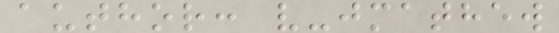author: v-jmathew
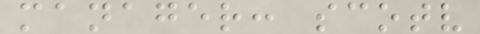manager: scotv
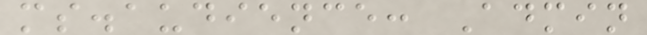ms.audience: Admin
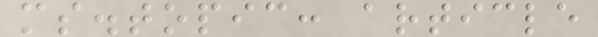ms.topic: article
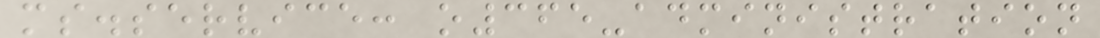ms.service: o365-administration
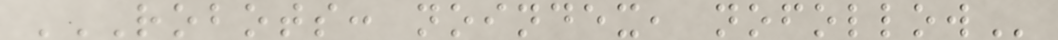ROBOTS: NOINDEX, NOFOLLOW
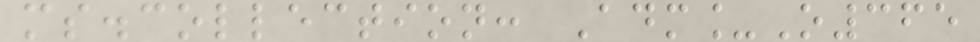ms.collection: Adm_O365
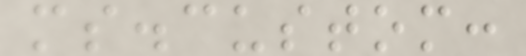ms.custom:
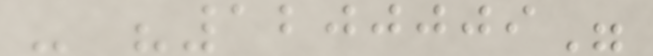- "1200009"
